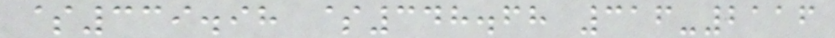$339.98 $348.68 316-2116
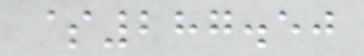$287.50
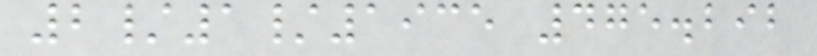2/1/1935 475.292
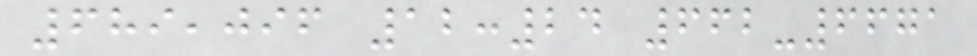689,096 12:24 662-6671
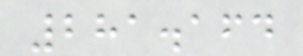281.164
